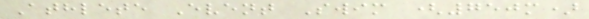Athlete Event Swim (750m)
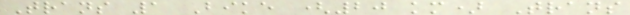Trans 1 Bike (20 km) Trans
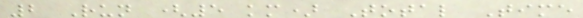2 Run (5 km) Total Time
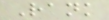Rank
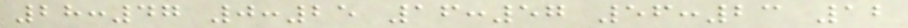28:47 0:25 16:57 56:23 12
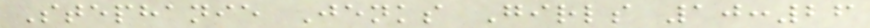Stephanie Jenks Girls 10:26
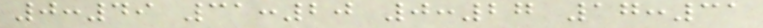0:49 31:20 0:27 17:31
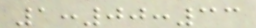1:00:33
